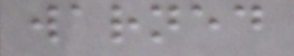warned
